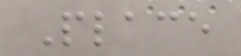Place
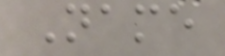Name
